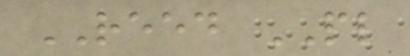REED PL
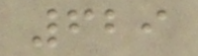629
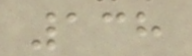138
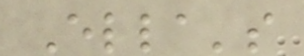Ella's
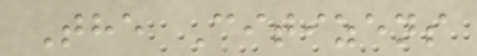The Citizens
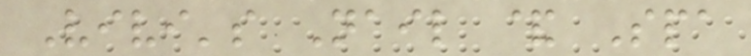Vivi's Nail & Spa
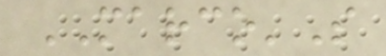MARCO'S
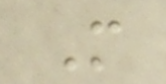M
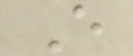E
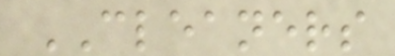CLEANERS
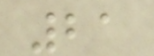21
